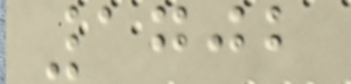1702
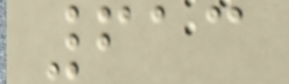613
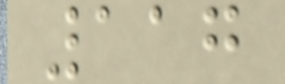117
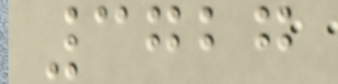3727
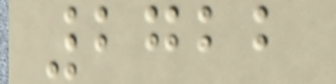2722
